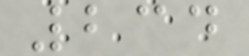234
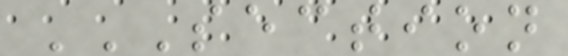SECTION
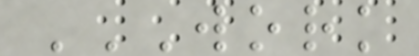WORK
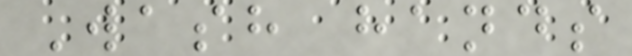Wash hands
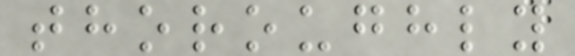thoroughly
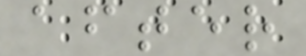after
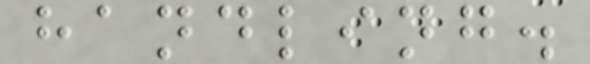handling.
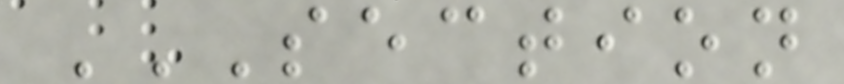SECTION
